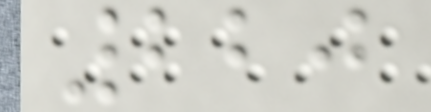220
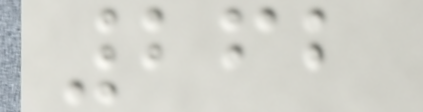262
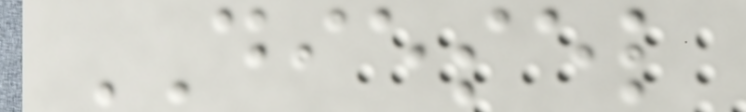DIESEL
